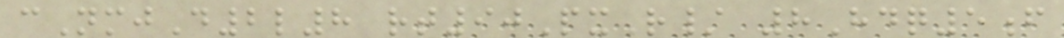cNmjD2l8 rt90PxR/ 8Hdq5f
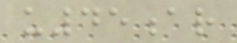u45ar
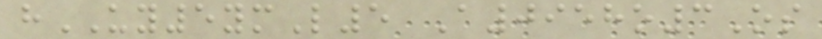hUY5ymL5 A0958o3Os
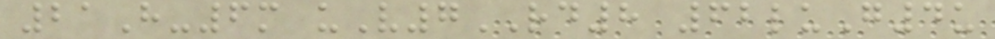21H-6m uV7RD8 62luG4u
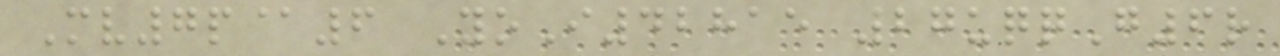Mv7p@6 YoI42815 27uqqG6r
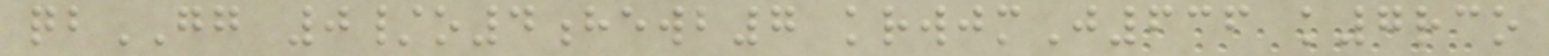qbGG 0/o4hewb7 krwjmJ636 k7rco
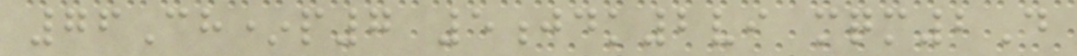76Ch*p7 5jdk2vi mqm2D
